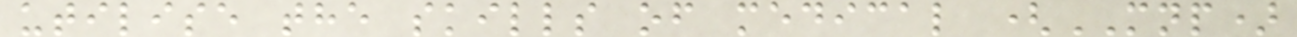utilise the skills of medical (MNP)
